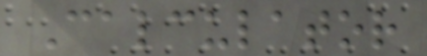Calculator
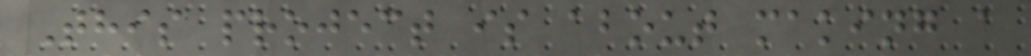This project is about making a
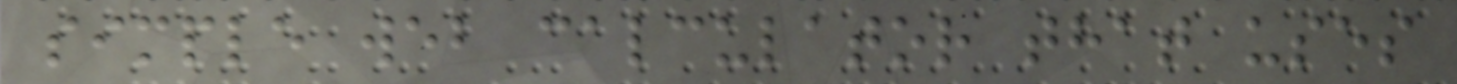simple web calculator that uses
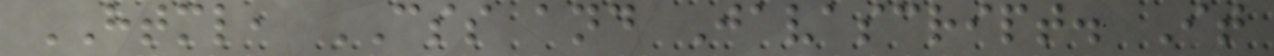HTML, CSS and Javascript. It
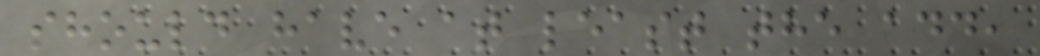should have at least the add,
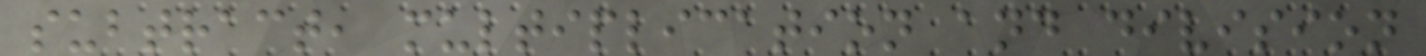subtract, multiplication and division
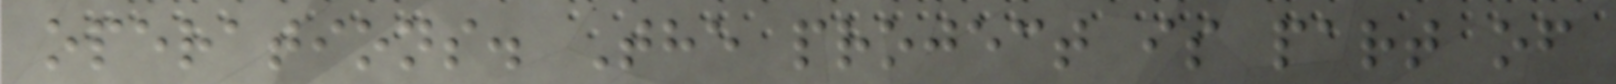operations. The project is part of
